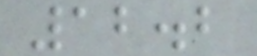12.2
